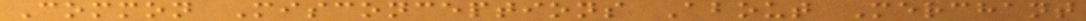Common Misconceptions About Merchant
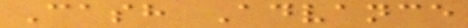Cash Advance
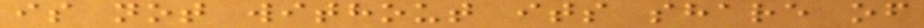is not without its share of
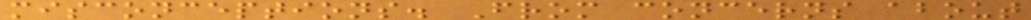misconceptions. From concerns about
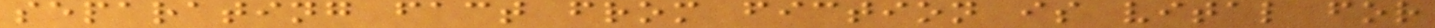separating fact from fiction is vital for
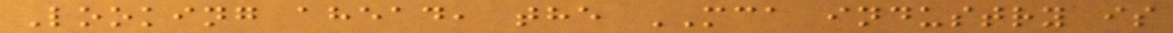Looking ahead, the MCA industry is
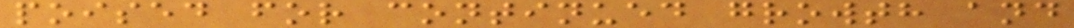poised for continued growth and
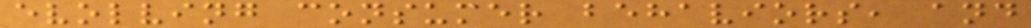evolving consumer behaviors, and
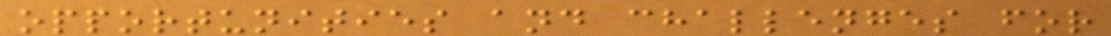opportunities and challenges for
